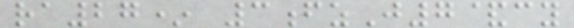ra27* 3fzJ7&cy
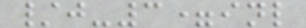/j-3=inl
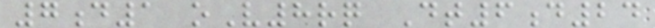7d1 oV8rq Dt6d24
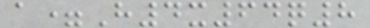a=H4x64q8
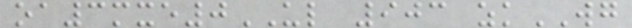oa3mxe0UL 903 zkWG
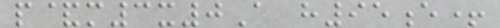p&m3x0A h95e+
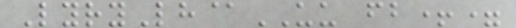LyryLh@UU fb+=
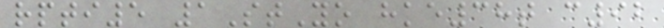rpti5 1StYo hke38t c92
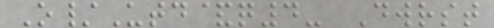O/Utd&q4- Dwrst
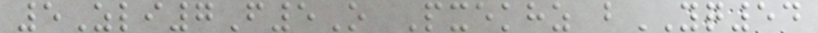5Zli7F5O Pxekhz bYQ54
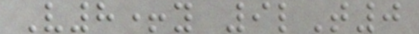V8+y 9lT0
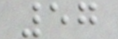57
